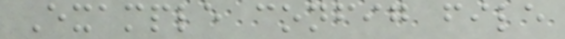Example config file
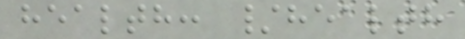health: /health
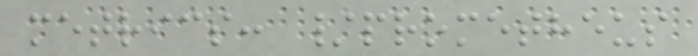metrics: /prometheus
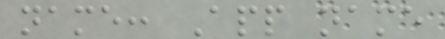name: App name
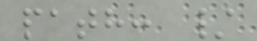path: /
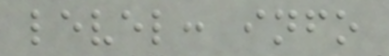level: info
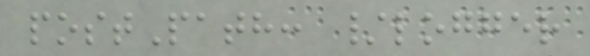postPath: /logger
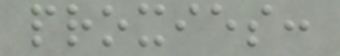proxies:
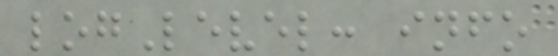logLevel: info
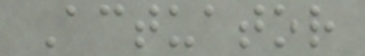Actuator
